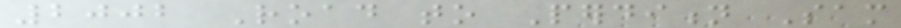2002 Road to Perdition Sam
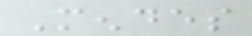Mendes
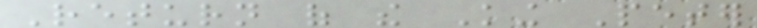Return of the King Peter
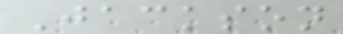Jackson
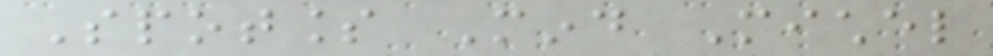Spotless Mind Michel
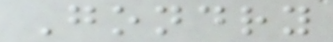Gondry
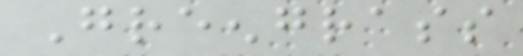Greengrass
